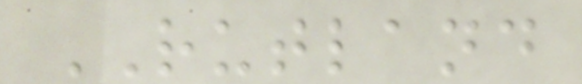RUTLAND
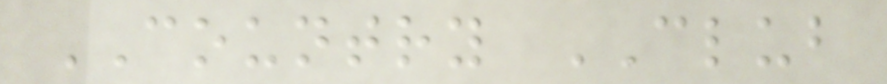COUNTRY CLUB
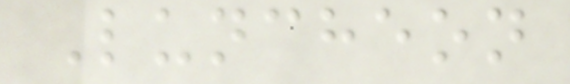Luncheon
